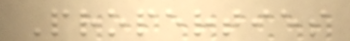Properties
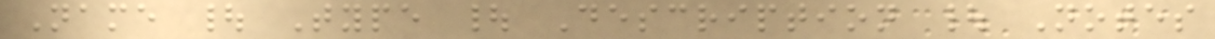Name | Type | Description | Notes
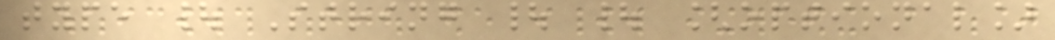type | String | | [optional]
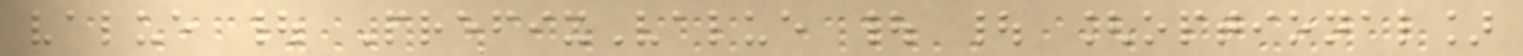value | PrefixValue | | [optional]
